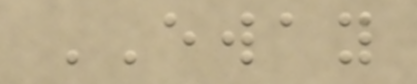EWAY
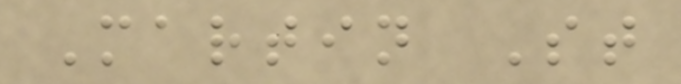Martin St
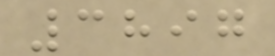3897
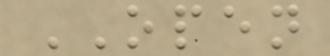OPEN
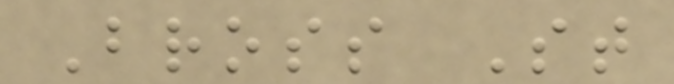Bross St
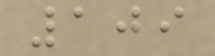109
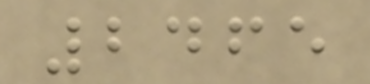2465
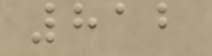812
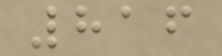816
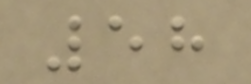58
